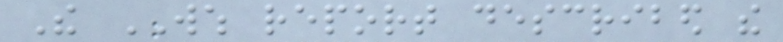The WWH report described the
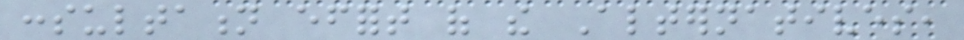consultation effort of the Alternatives,
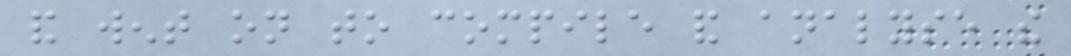and went on to compile and analyse the
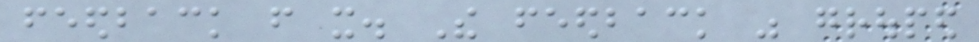feedback from it. The feedback was grouped
